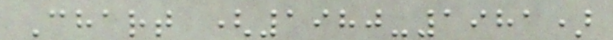Chart (1980-1981)
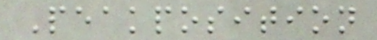Peakposition
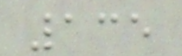135
